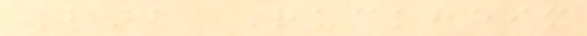Barb Ruckheim
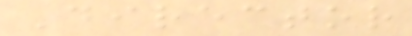Director
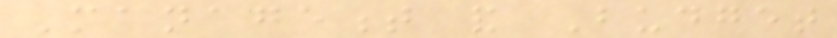Management and Budget
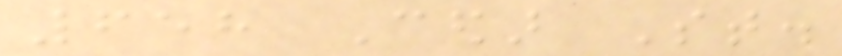658 Cedar St.
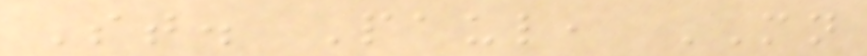St. Paul, MN
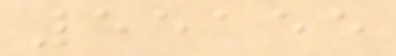55155
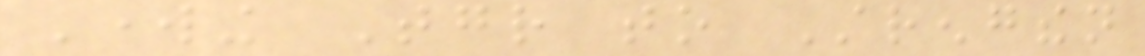Working Together to Strengthen
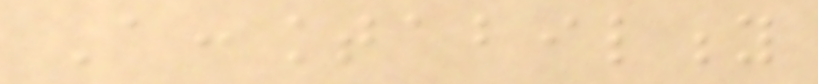Accountability
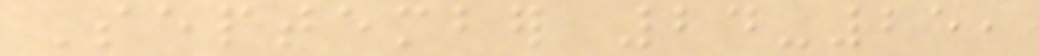September 24-25,
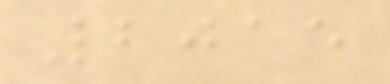2015
